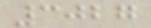3027
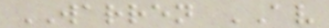WARREN AV
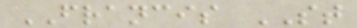FRANCIS ST
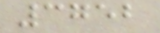3752
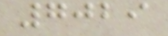7029
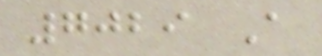7029 A
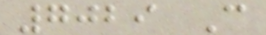7029 C
